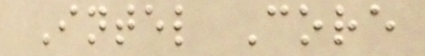Intel Core
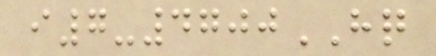i7-4700HQ
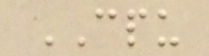CPU
